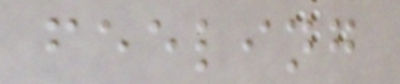feeling
